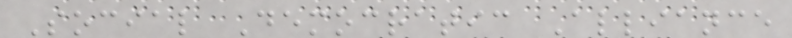Social Democratic Alliance
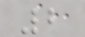2
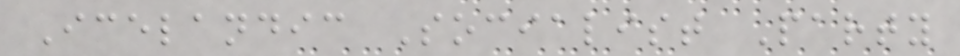Icelandic Socialist Party
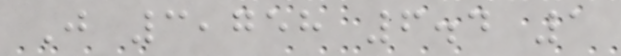J 3,758 6.4 1
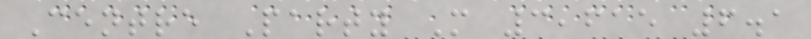Centre Party M 3,615 6.1
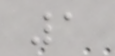1
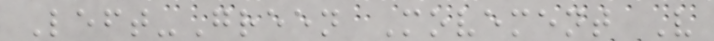Left-Green Movement V
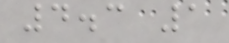4.3 1
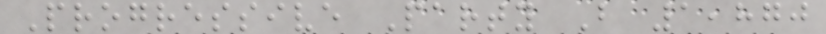Progressive Party B 1,870
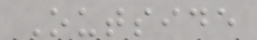Outside
